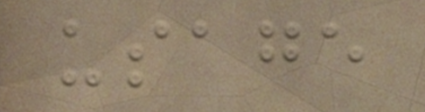usage
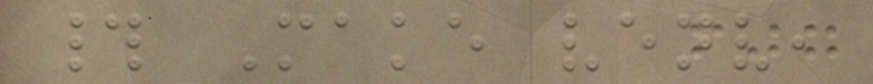# Make venv,
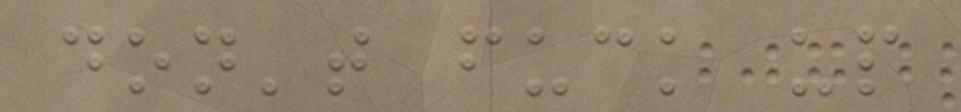don't fuck up
